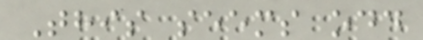This seems odd
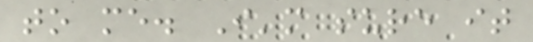to me. I'm sure it
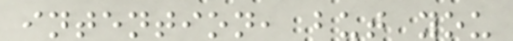intention, but you
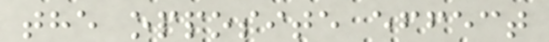the opposite effect
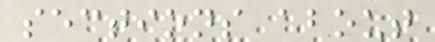sections about
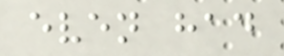even had
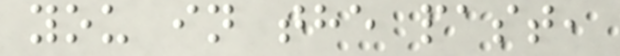you in the past,
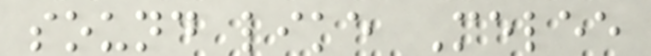sound like Melee
